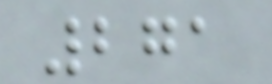271
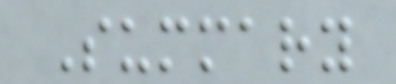Summary
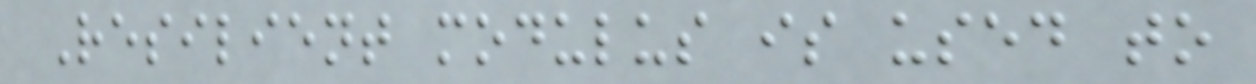Resilient modulus is used to
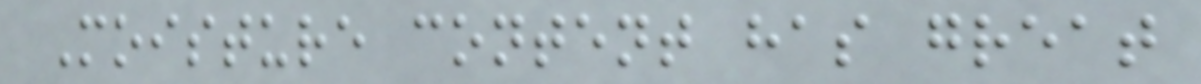Moisture content has great
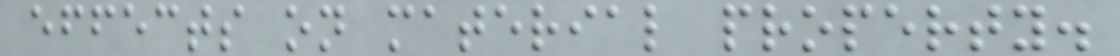effects on material property.
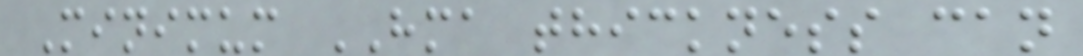Minimum HMA thickness can
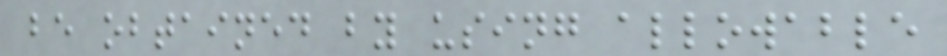be obtained by using allowable
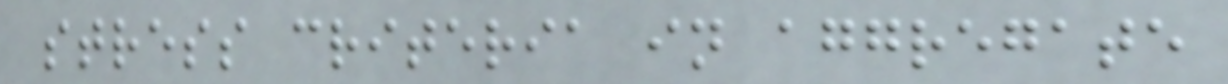stress criteria in aggregate
